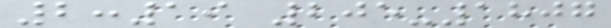2:19 205-1807
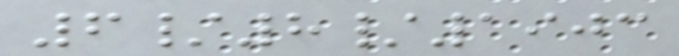6/8/1903
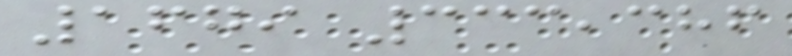1679 333,386
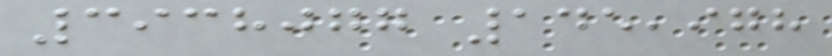3938077 145,978
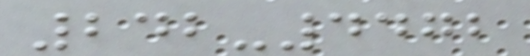242-4472
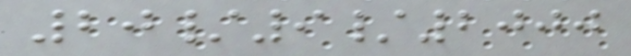20/9/2000
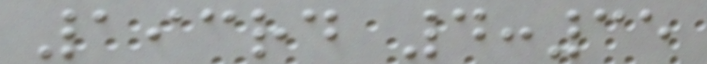193rd 4:35
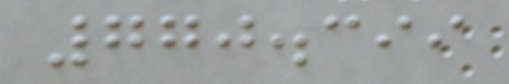770.399
